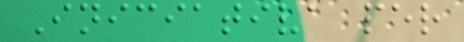Iniciativa per
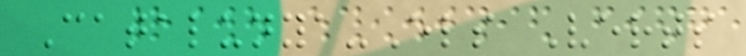Catalunya-Els Verts
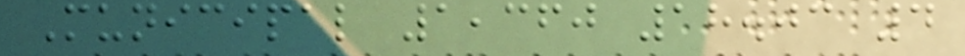Municipal 1,360 18.03 4
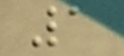1
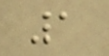1
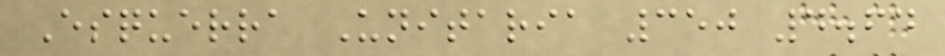Esquerra Unitaria 350 4.64
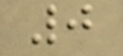0
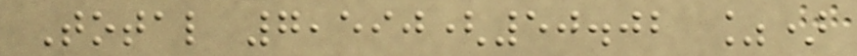Total 7,590(50.02 %)
